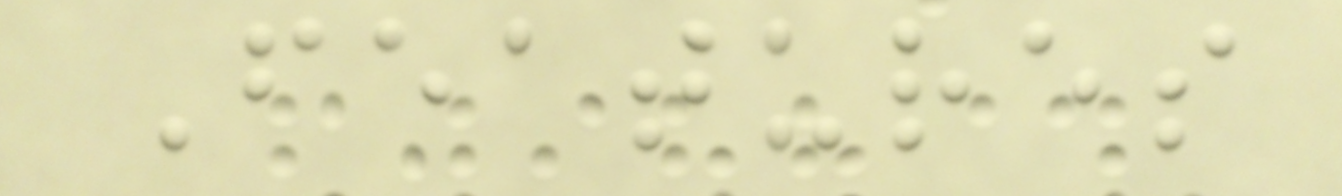Features
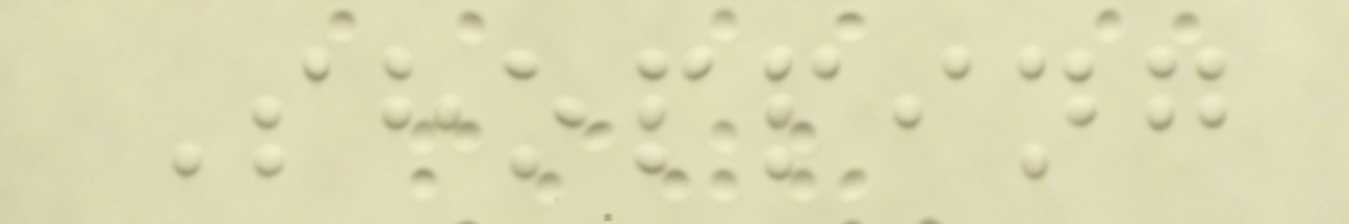Shopping
